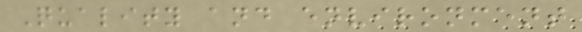Quality and environment
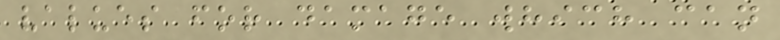values for damage which can
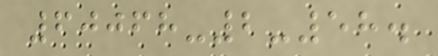60068-2-58.
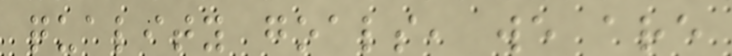quality goals, we are
